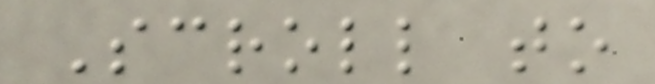Scroll to
